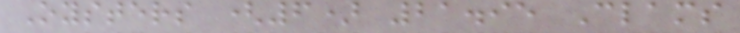Oysters (6) 21.95 Clams
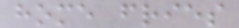home fries
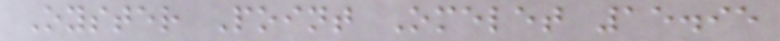Oyster Point Omelet 15.95
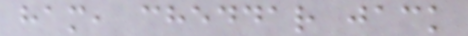ham, cheddar jack
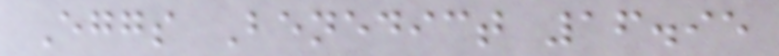Eggs Benedict 16.95
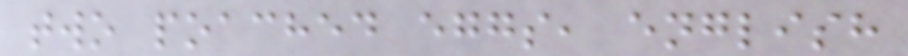two poached eggs, english
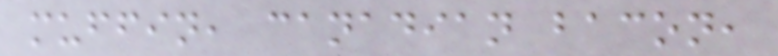muffin, canadian bacon,
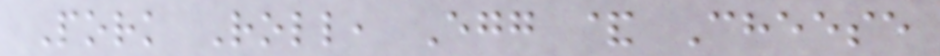Pork Roll, Egg & Cheese
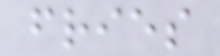fries
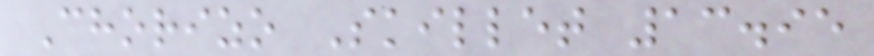Chorizo Skillet 13.95
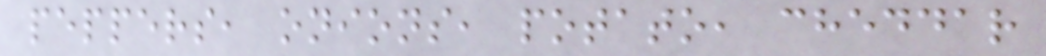peppers, onions, potato, cheddar
